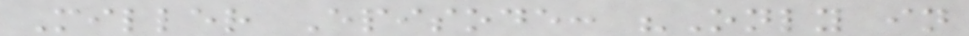Miller Episode: "Only in
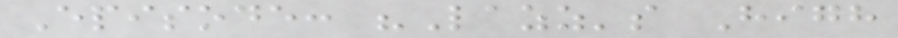Episode: "Lazz's High
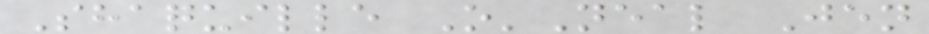Shaquille O'Neal Jen
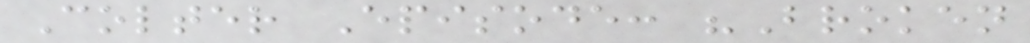Colter Episode: "Broken
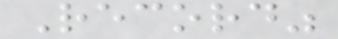Record"
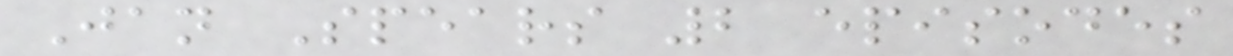Jan Spears 2 episodes
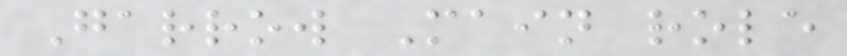Garrow Main role
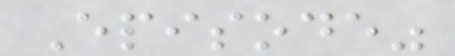Episode"
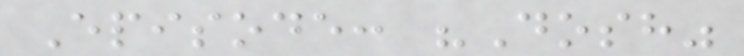Episode: "Dosh"
